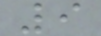9
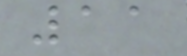11
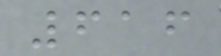616
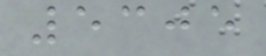5305
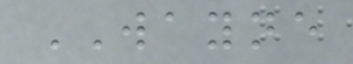WAYNE
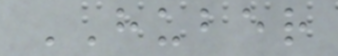HUBER
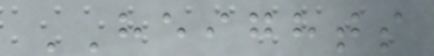HEIGHTS
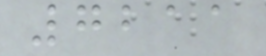7211
